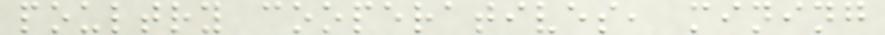poultry cooperatives, mining
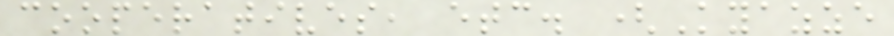cooperatives, etc. (Kyazze
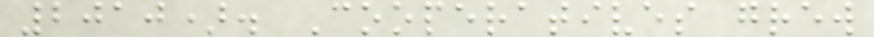2010). Cooperatives grew
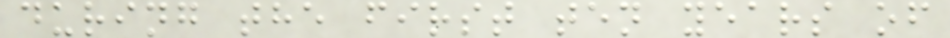during the first ten years of
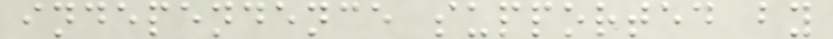independence supported by
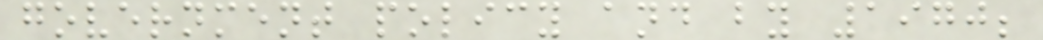government policy and by 1970;
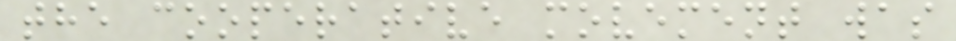the cooperative movement was
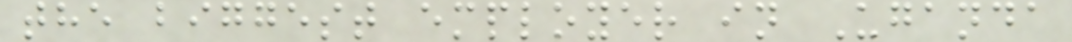the biggest employer in Uganda
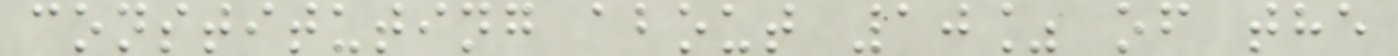constituting about 10% of the
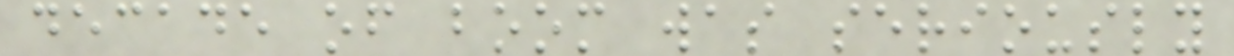decade of boom was seriously
